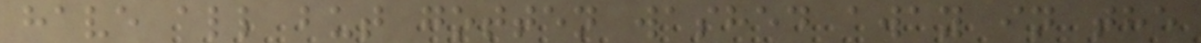have all but gotten washed away in the
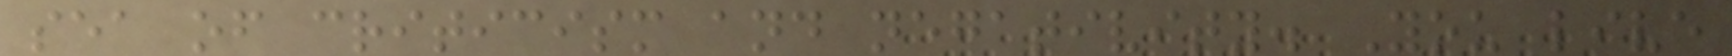sea of criticism and negativity. You live
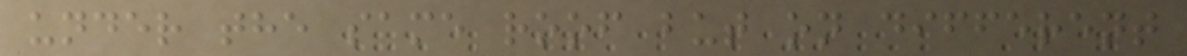under the same roof but on different
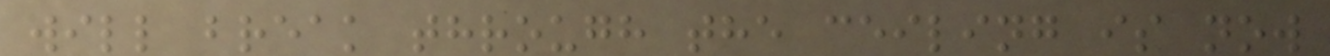will break through the ceiling is now
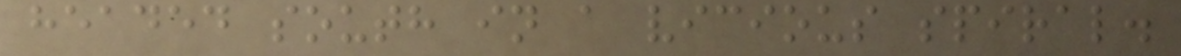headed south in a vicious spiral.
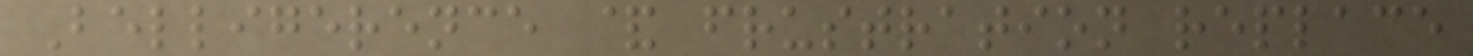Belligerence & frustration replace
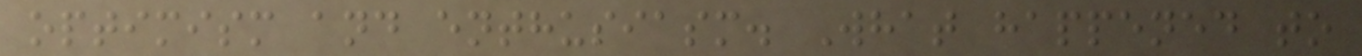optimism and enthusiasm. What happened to
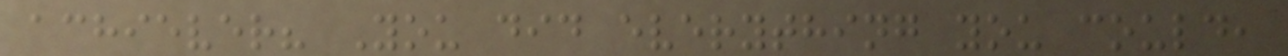achiever? You did everything you could,
